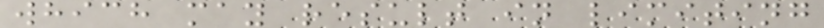which may result in limiting
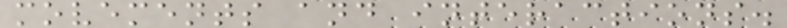movements and interactions.
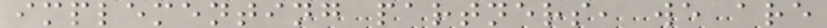implementing partners, we are
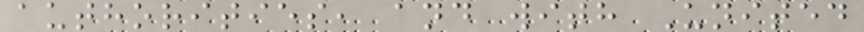authorities, and with United
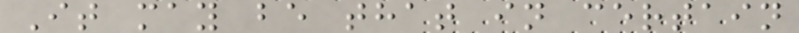It may be that in certain
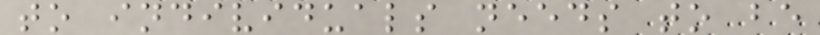to individuals needs to be
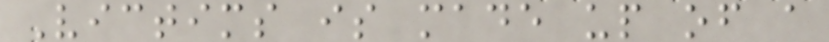Victims is made up of a
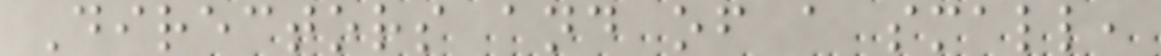Directors and of a small,
